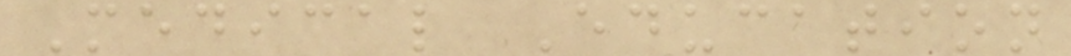Medical Education
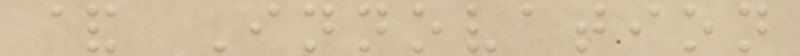& Innovation
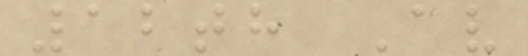12th Av
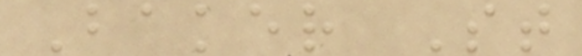Baker St
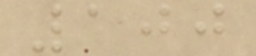100
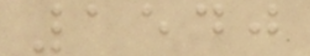1540
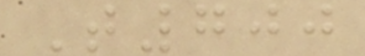T700
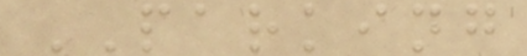PARKING
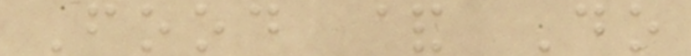Food & Do
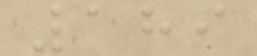189
